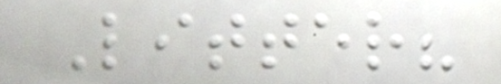Litter?
